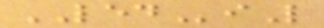LEDiL
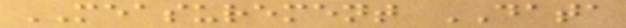MEASUREMENT DATA
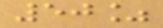50%
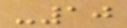-10
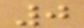0
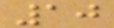10
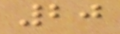20
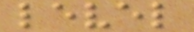level
